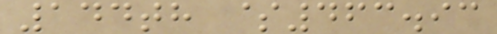144th $463.93
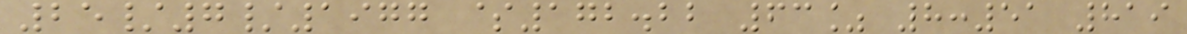25/7/1977 $172.22 63% 8:51 819
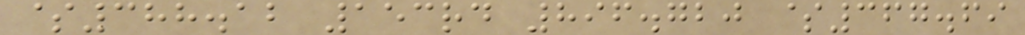$388.12 153rd 896.720 $367.69
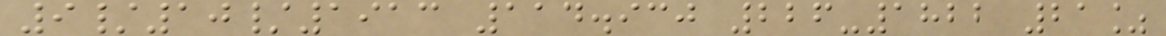9/10/1913 114.930 226-1822 21%
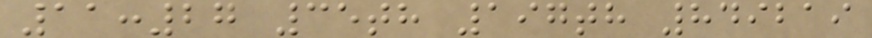11:27 35th 197th 849219
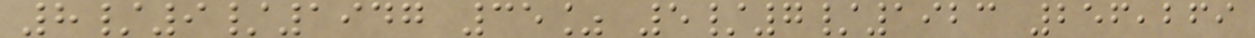8/9/1947 35% 5/7/1923 256,269
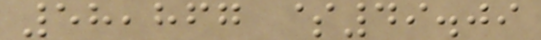58,867 $49.09
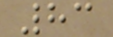83
